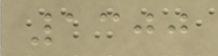1300
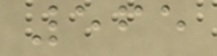565
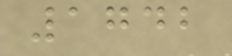1742
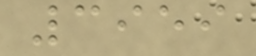3959
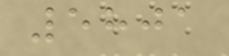5801
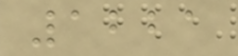1221
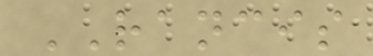RANCIS
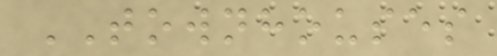TOWNHOUSES
